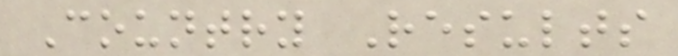Country Results
